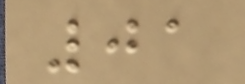01
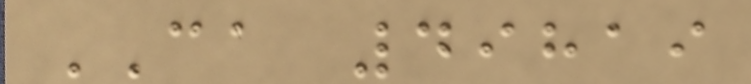CA 49819
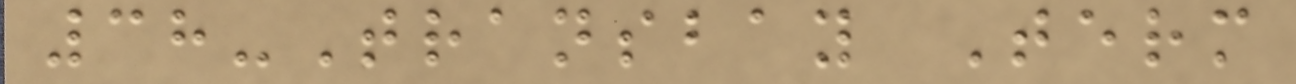38-Transbay Term
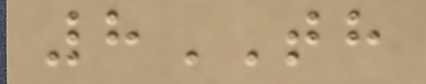8TH
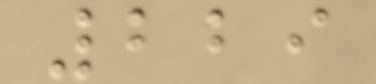229
